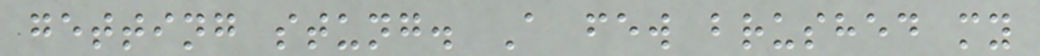getting stung. A few brushed my
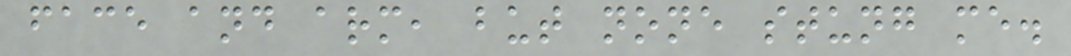face and arm, but none stung me.
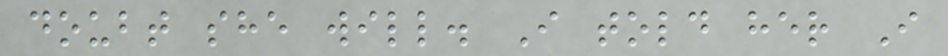doubt she will. I told her I
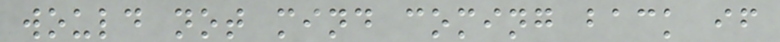would not mind coming back if
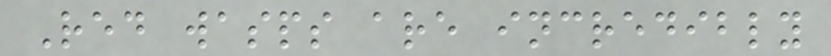Red wasps are incredibly
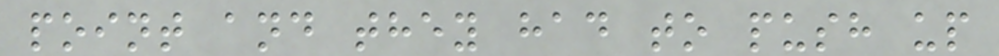point and they had to push up
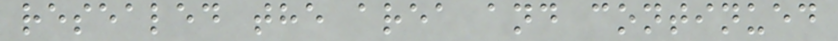resealed the area and continued
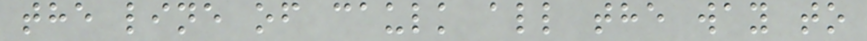the line of caulk all the way to
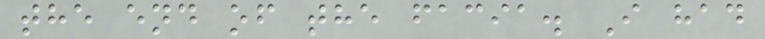the end of the facia. I had
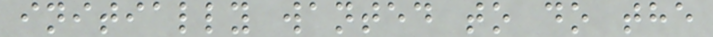initially wanted to do the
